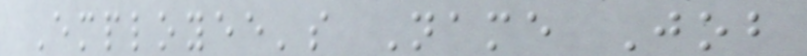Employee's Name Job
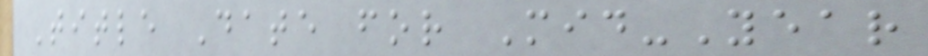Title Date for Mid-Year
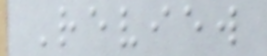Review
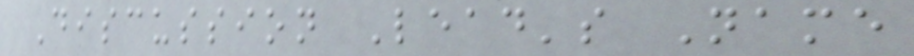Discussion Lead's Name
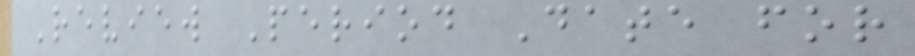Review Period Date for
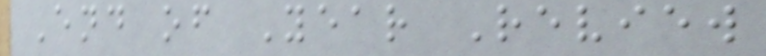End of Year Review
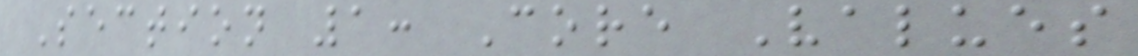Section 1: Core Values
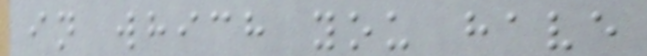in which you have
